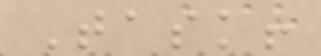Task!
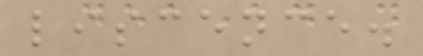liscence.
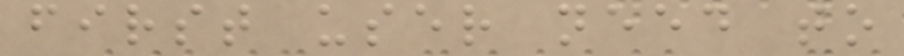first user need to
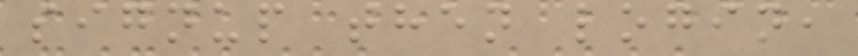signup then login,
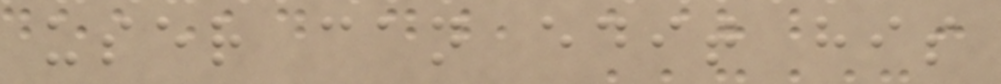user can edit his
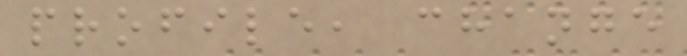profile, change
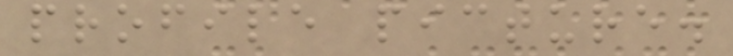profile picture.
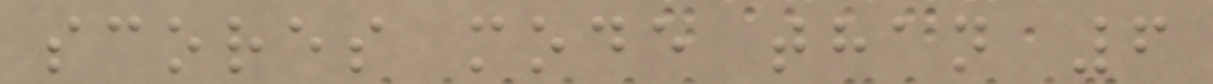scores mode than 6
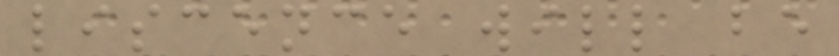liscence will be
